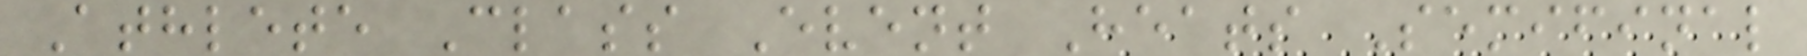Athlete Class Event Heats Semifinal
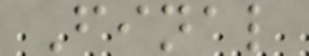Final
